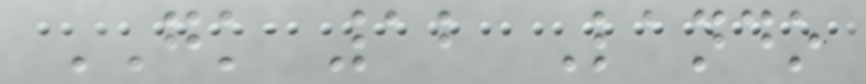GK 12 Lando
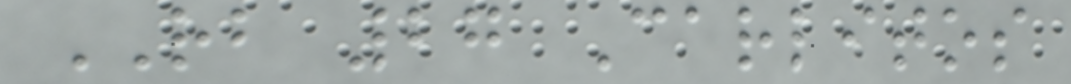RB 27 Carlitos
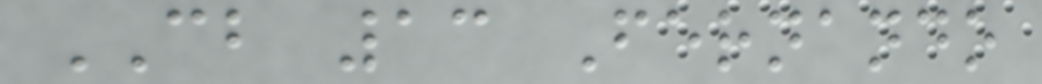CB 13 Fernando
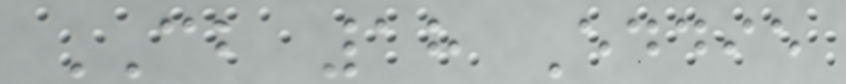CB 18 Eddie
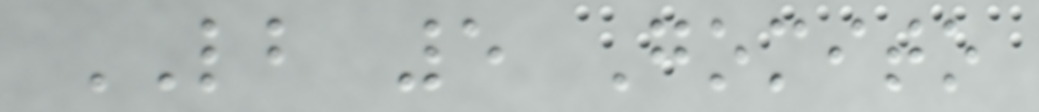LB 5 Gomito
